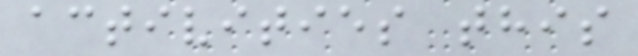activities this
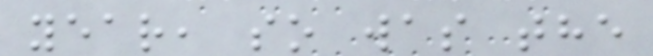year, so was the
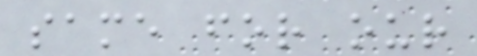same for our
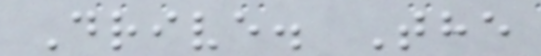Drive. The
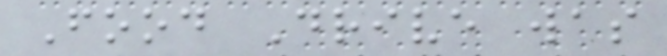Food Drive was
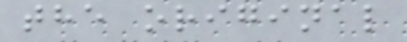the original
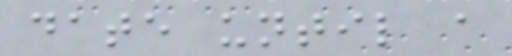date until a
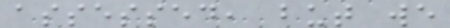assessed, but we
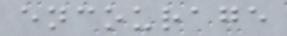encourage
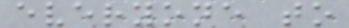everyone to
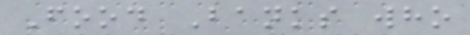Food Banks who
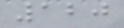120
